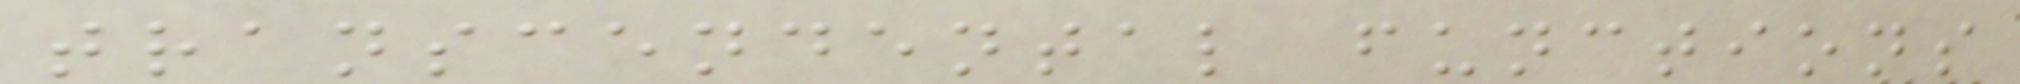transcendental functions
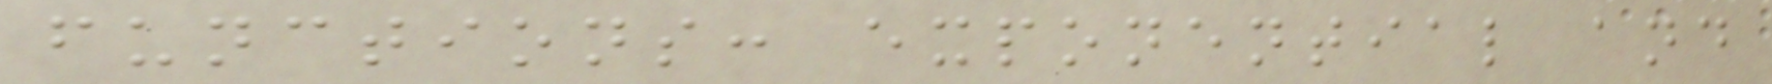functions: exponential and
